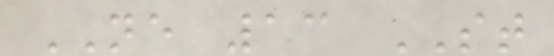NE 13 ST
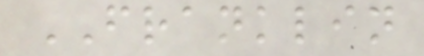FRANKLIN
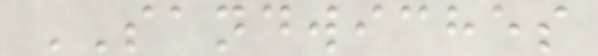SANDWICHES
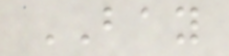BAY
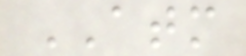ATM
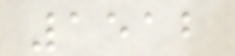1512
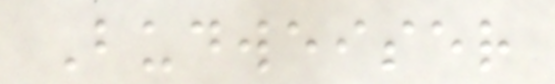Budweiser
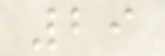29
